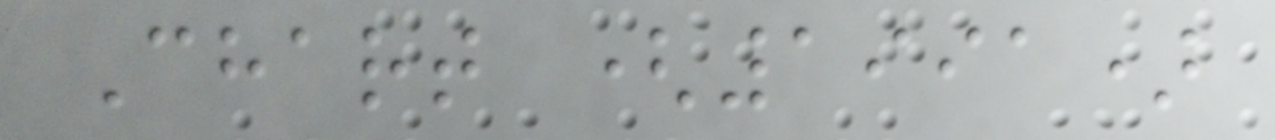Chart (1991)
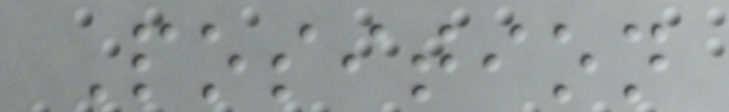Position
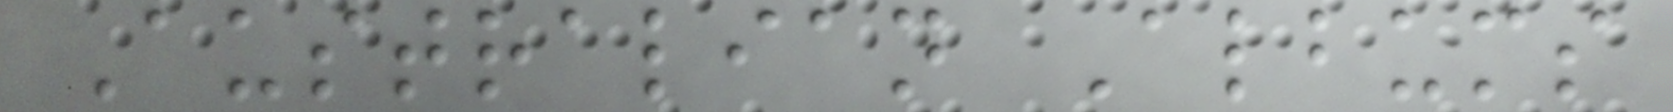Australian Albums
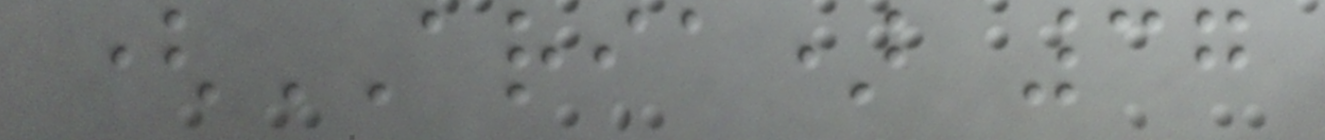(ARIA) 37
